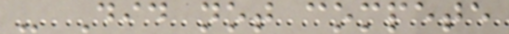- Did not compete
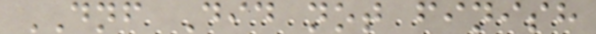DNF Did not finish
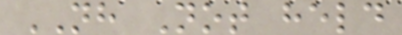NH Not held
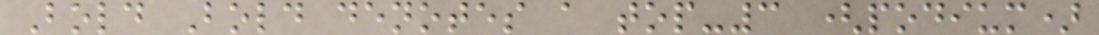Bold Bold denotes a top-3 (podium)
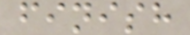finish
